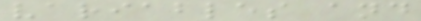variables and
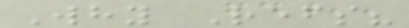Why Refs?
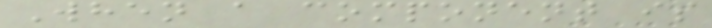When a component is
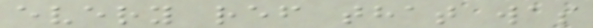every ref that was
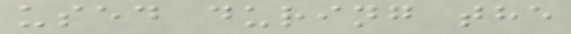used during the
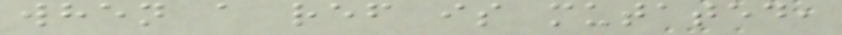when a ref is mutated,
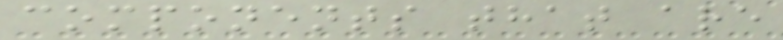components that are
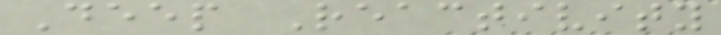Deep Reactivity
